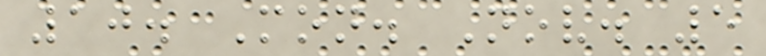10. Mon. Nov. 5
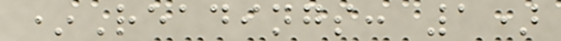*Readings: 1)
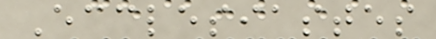Ecclesiastes
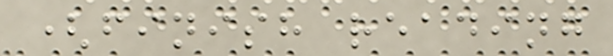(finish reading
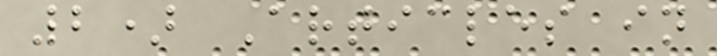2) Articles in
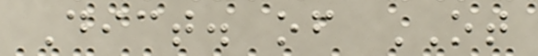Dict. of OT
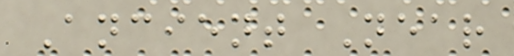Ancient Near
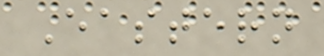Eastern
